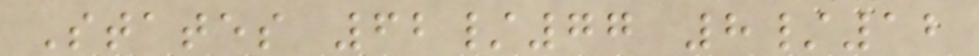States 62/77 8/12
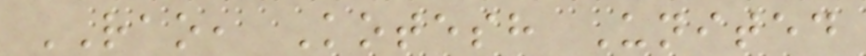RAO, Kotesh United
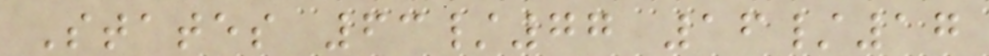States 63/77 16/17
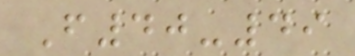F40-49
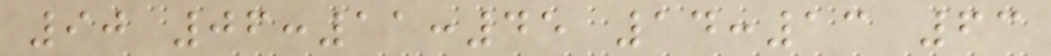90 06:11:45 14:13 63
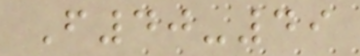F40-49
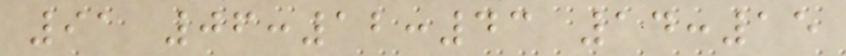91 06:12:43 14:15
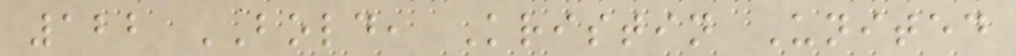122 BOLD, Kristin United
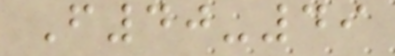F40-49
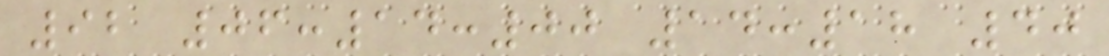92 06:14:00 14:18 40
